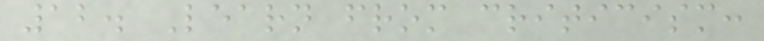12. Learn from criticism:
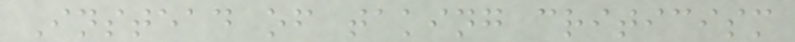Instead of taking criticism
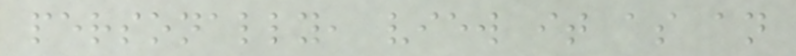personally, view it as an
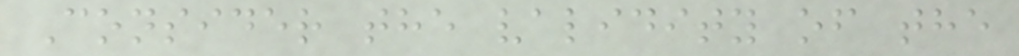Consider the validity of the
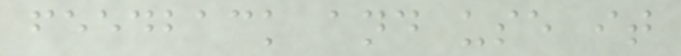feedback and use it
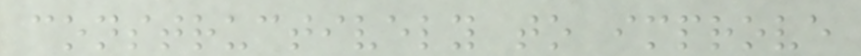constructively to improve
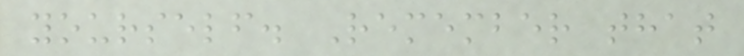yourself. Remember that
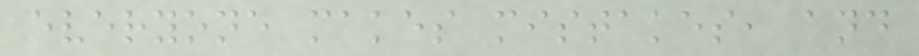everyone makes mistakes, and
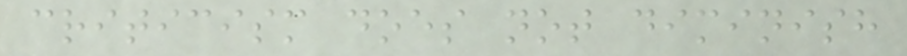criticism does not diminish
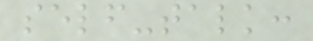self-talk:
